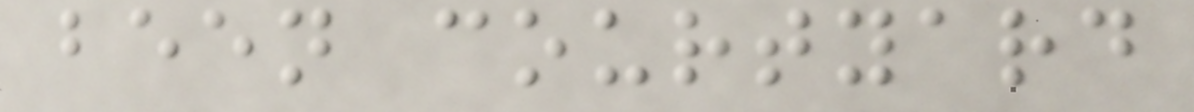been courtyard
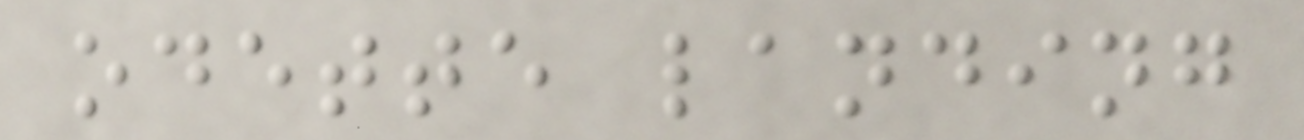odette landing
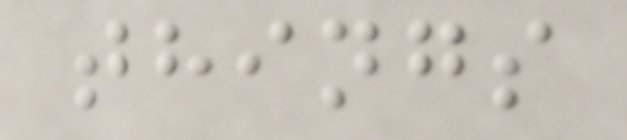things
